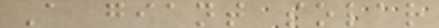A giant solar
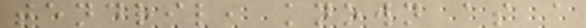tendril, known as a
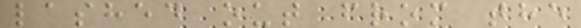lashed out from the
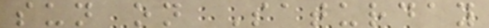sun on Saturday
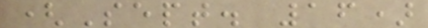(Sept. 16)
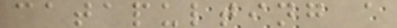catapulting a
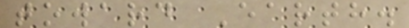toward Earth.
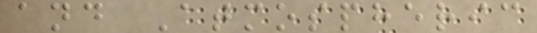and Atmospheric
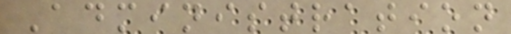Administration
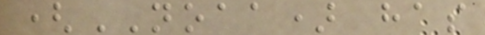(NOAA) has
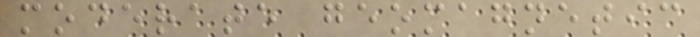moderate geomagnetic
